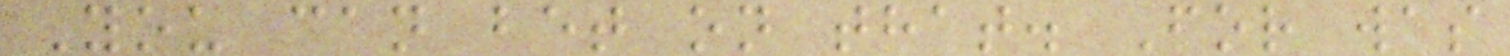You can bet on that. For was
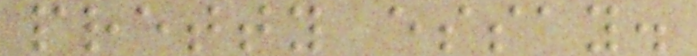pretty essay.
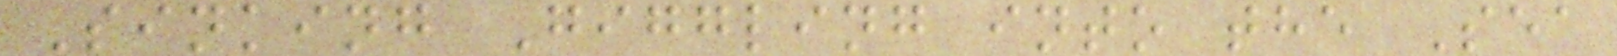Sinking Giggling into the Sea
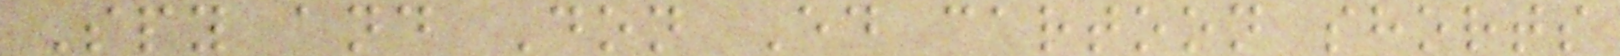Spy and Don Ed cartoon shorts
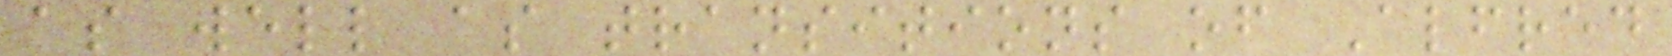as well as transitions of Alfred
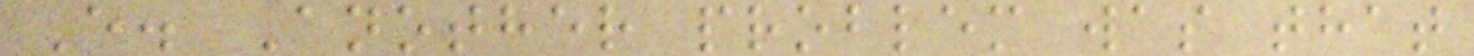E. Another problem was that
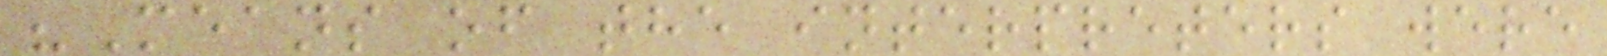"Means of the interpreters were
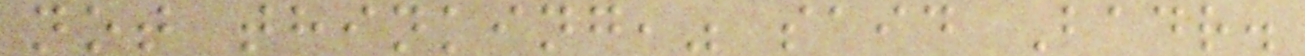not thinking," said Badr.
